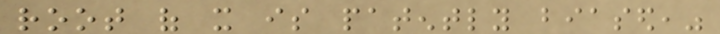root of it is patently biased,"
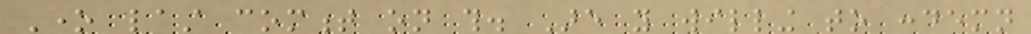One last comment on this. Are you willing to condemn
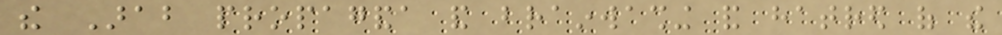the Arab propaganda and brainwashing and hatred of the
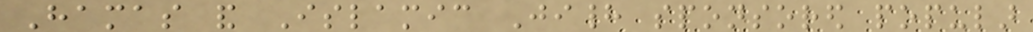Hamas and Islamic Jihad sponsored popular
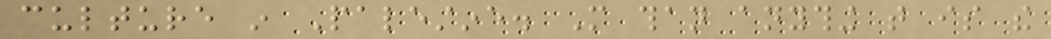culture in Palestine. More than anything that is the
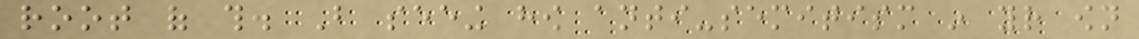root of this. But seeing how anti-semitism in your own
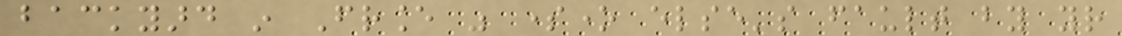backyard in France was someone else's fault by your
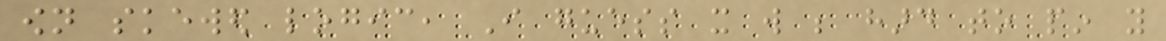own skewed logic, I guess it will be hard to pin you
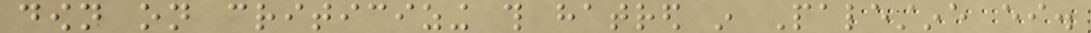down on criticizing this hatred in Palestine either.
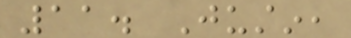11. Justin,
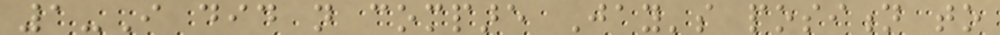1-I did not compare Jay's position to
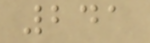241
